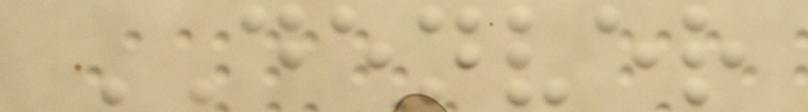DENVER
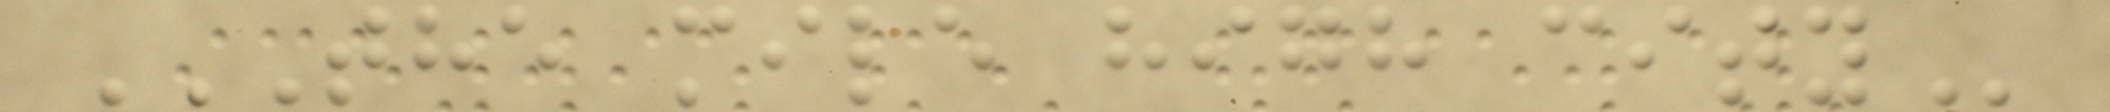THE MILE HIGH CITY
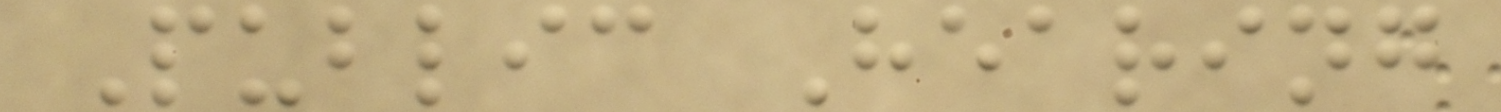Public Hearing
